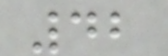42
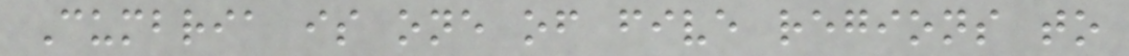Cumbria is one of five regions to
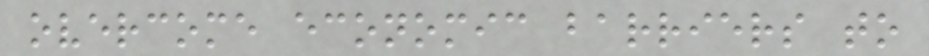overcome economic barriers to
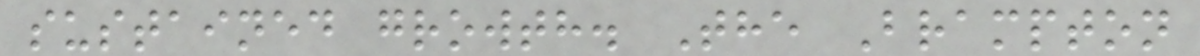sustained growth. The Brampton
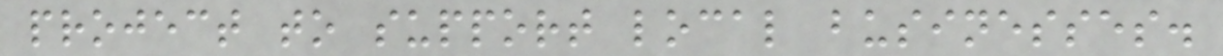project to support local businesses.
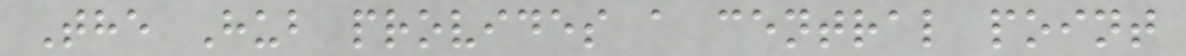The Hub provides a central point
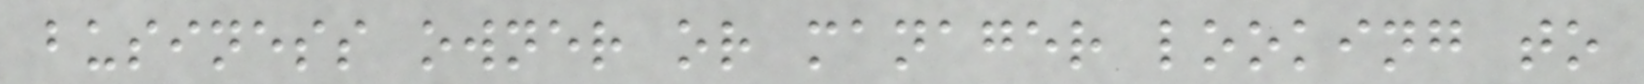business owner or manager looking to
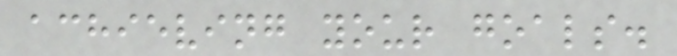achieving your goals.
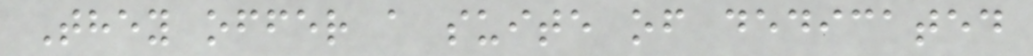They offer a suite of dedicated
